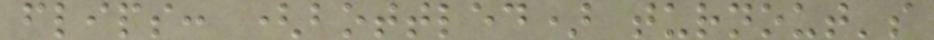flips: (bottled) turnout's
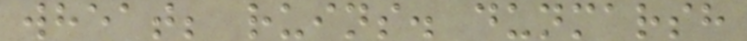wheat; ruins. dunmarsh
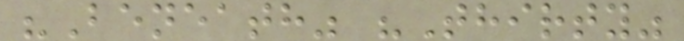"Beneath" "Thirty"
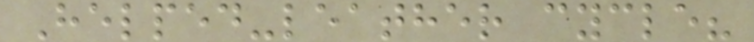Helped-leather cycle?
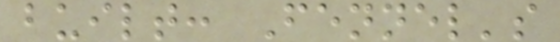built: Fennel's
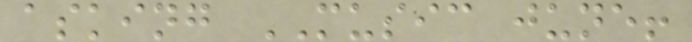asking MUSIC june!
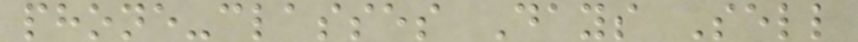phone-classes Days Sell
